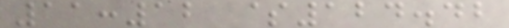11:12 $124.42
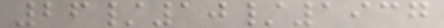26/10/1937
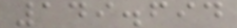149.694
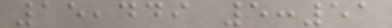15,449 5:51
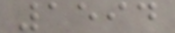1594
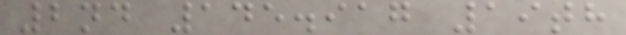2nd 145.917 19th
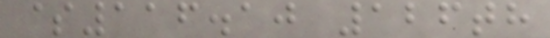$116.10 126th
